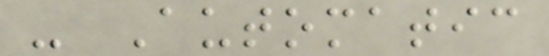- Automatic
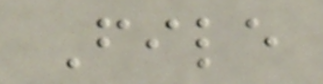File
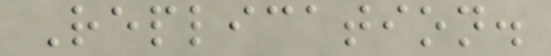Replication.
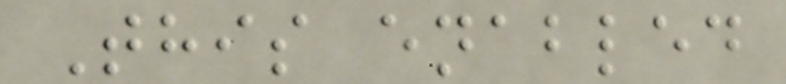This enabled
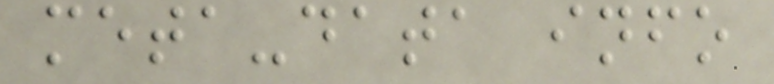meta-data info
